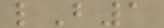lB1
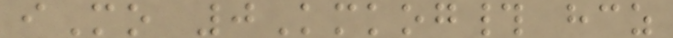iMo 0Kmkog# hcz
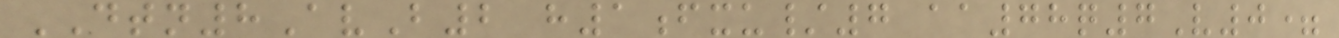DTN8AvB2 h1fxu/7 aa78q7V0=
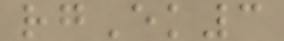rgEk3
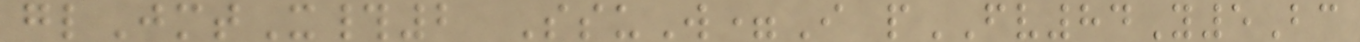glJmtX#2 SsuW=I pFV84Y5Bc
